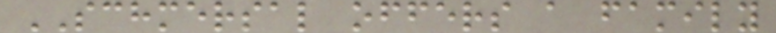SCHMERSAL offers a family
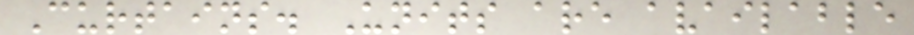Curtains. Units are available
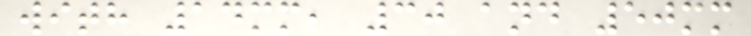with 14mm, 30 and 50mm
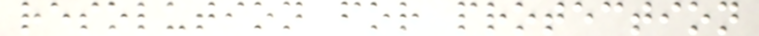resolution for protection
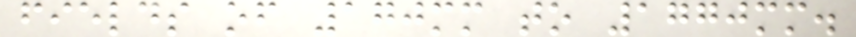fields of 170mm to 1770mm.
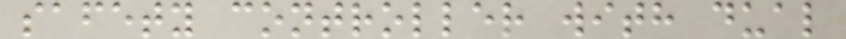safety controller with dual
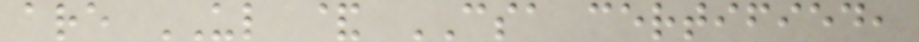are UL & CSA certified,
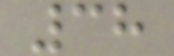38
